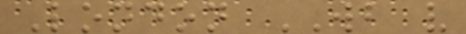London WB v
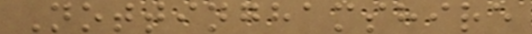Nottinghamshire
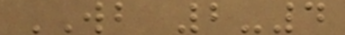WB 2-4
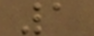1
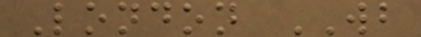London WB
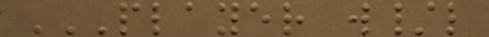PLAYER W/L
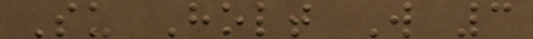Su Holt W 3
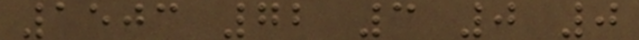1503 72 3 0 0
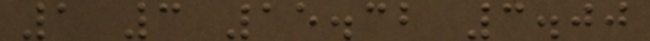1 3 15.32 3.00
